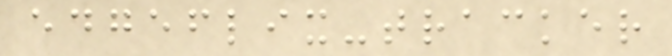edgeflix-tracker
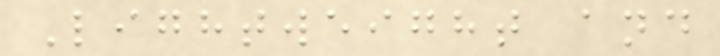Lightweight and
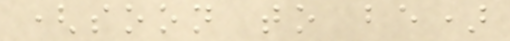(soon to be)
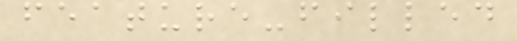feature-filled
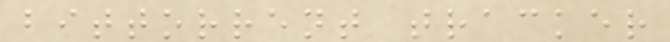bittorrent tracker
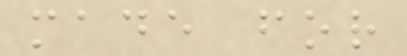made for
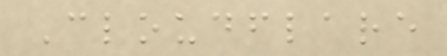Cloudflare
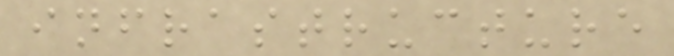infrastructure
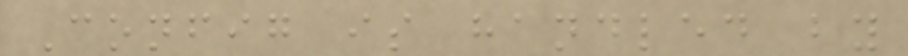Config is handled by
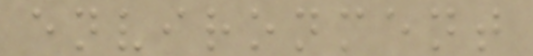environment
